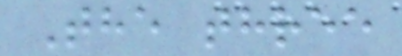The three
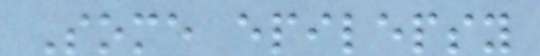Some epilepsy
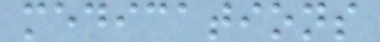medications
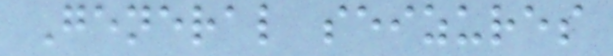General seizures
